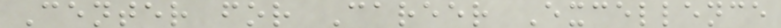Center for Career Excellence
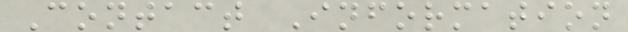Contact Information
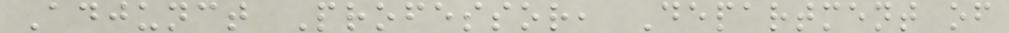Adjunct Professor, Department of
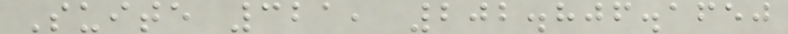Suite 321, 202.806.1650
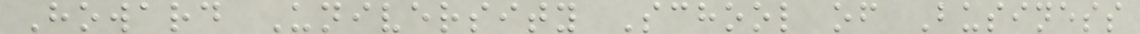Howard University School of Business
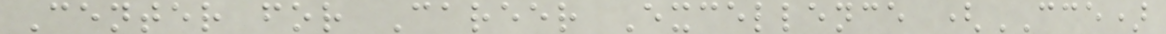Center for Career Excellence (CCE)
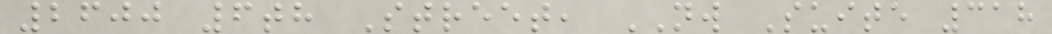2600 6th Street, NW Suite 318
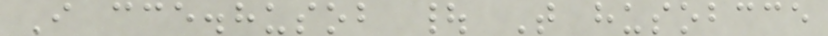I cce.husob | T husobcce
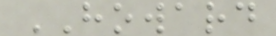HOWARD
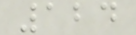124
